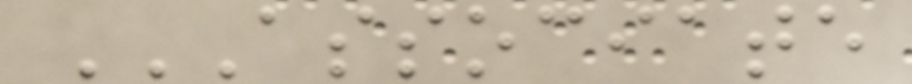ASSOCIATE
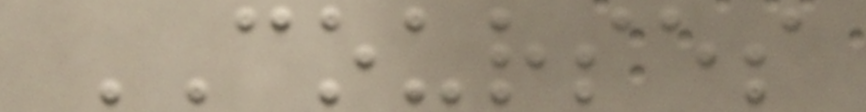COURSES
